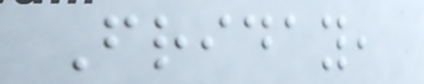Friday,
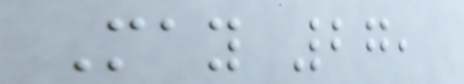May 27,
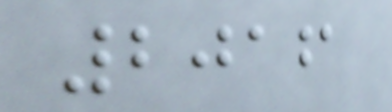2016
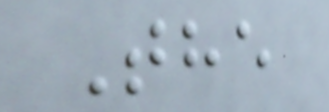The
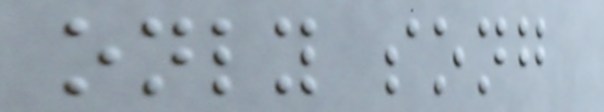only song
